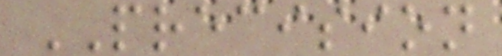PRECISION
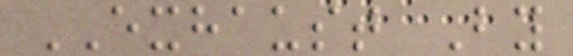EXHAUST By
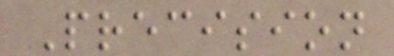Precision
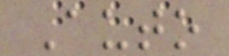Auto
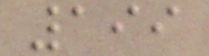199
